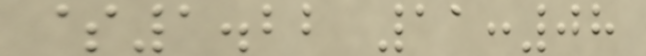$1.22 11:08
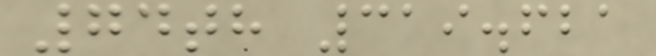74th 319.621
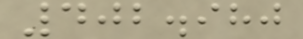402.980
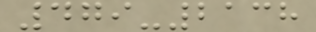479-2138
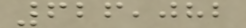626,082
